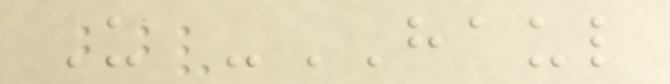U -HAUL
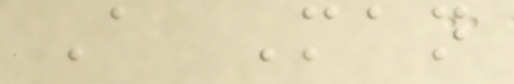A Man
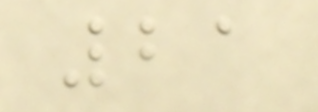21
